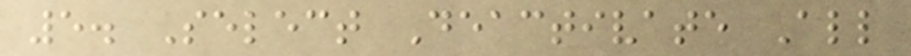5. Select Deactivate All
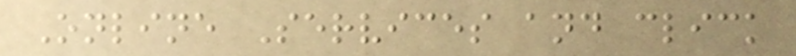Online Services and click
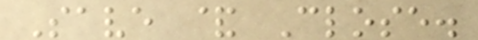Save & Close.
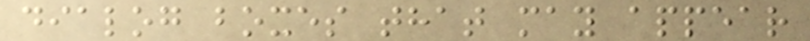dialog boxes that may appear
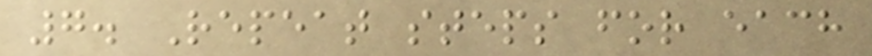7. Repeat steps for each
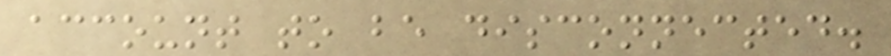account to be disconnected.
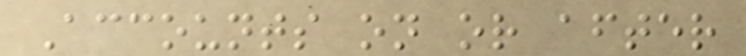Accounts on or after
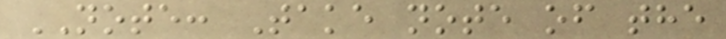NOTE: Take note of the
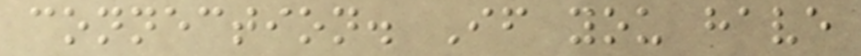connection. If you have
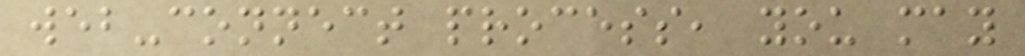web-connect process, you may
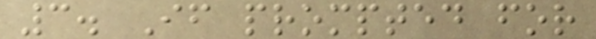3. If prompted for
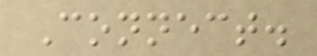Connect.
